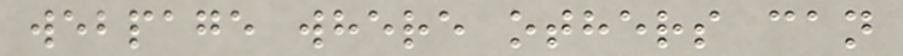webpage where others can
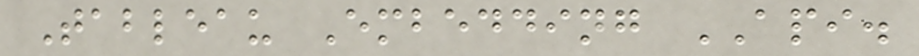Tableau Embedding API.
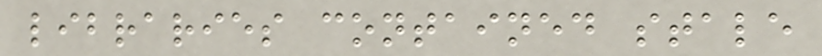libraries contained stale
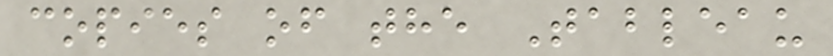copies of the Tableau
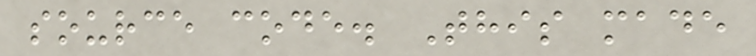source code. This made
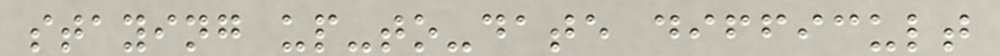staying up-to-date difficult
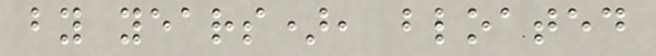by years), bloated
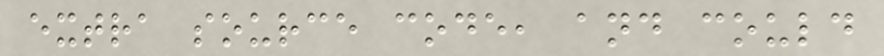extra source code, and could
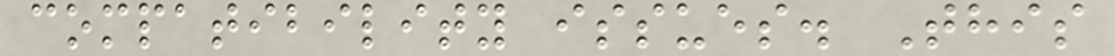compatibility issues. This
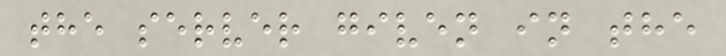the server given in the
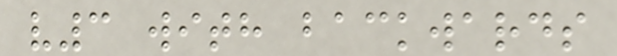v3 with backwards
